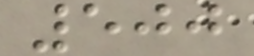500
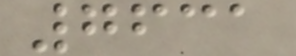7631
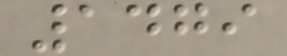1479
